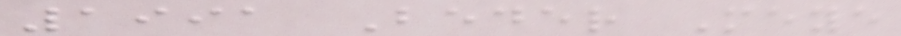1991 Beder Meye
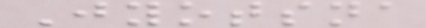Jyotsna
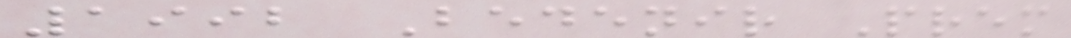1992 Bedenir Prem
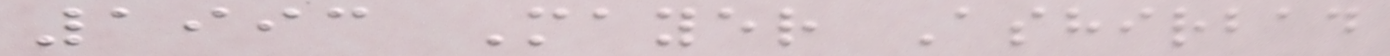1993 Mayer Ashirbad
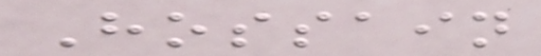Hossain
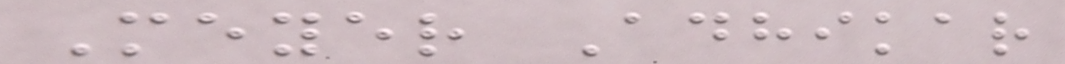Meyer Adhikar
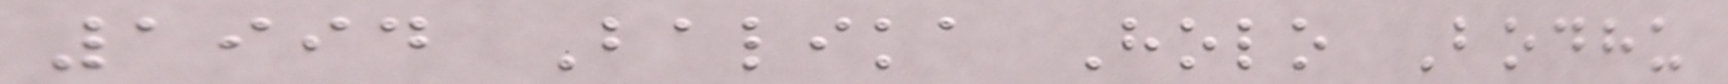1994 Balika Holo Bodhu
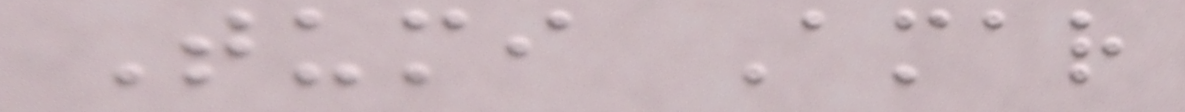Tumi Amar
